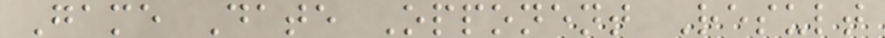Game Date Opponent Result
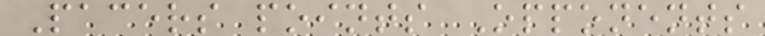Pacers points Opponents
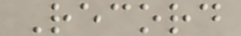Record
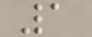1
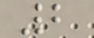2
